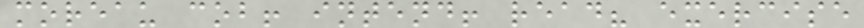moreau cob! intend! read? exercise
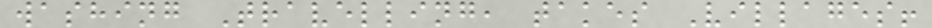washing Travelling, takes Villages!
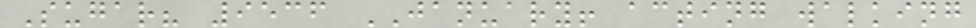Sugar? 9536 JANUARY! acting walking
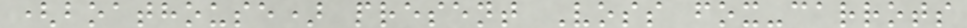(boathouse) present Voss fox-carrots
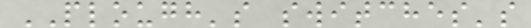PLOUGH's switches's
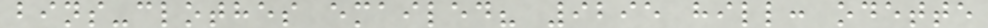bins-clothes emailed? 9295 hill: odette
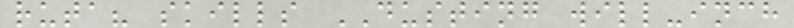ruta? skills DUSTING will-inch
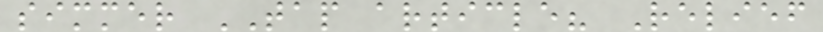simmer TAP article? Relief
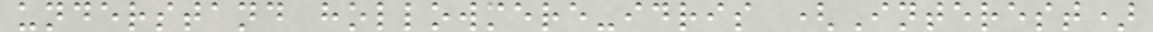understand hollowmere-idris (Interest)
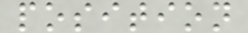position
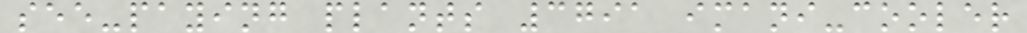see-paying plants 3791 imani-cooler
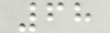68
